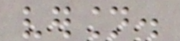version.
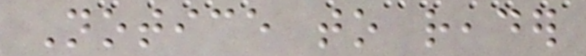Notice to reader
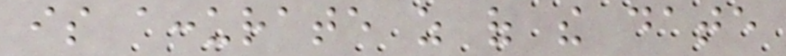is accurate as of the date
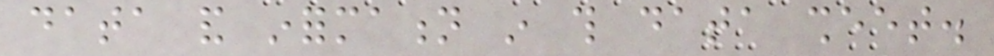data and information in this data sheet.
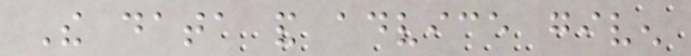The data and advice given
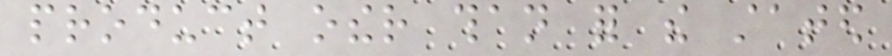product other than for the stated
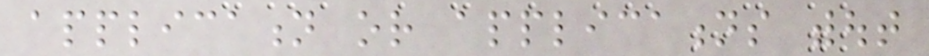application or applications without
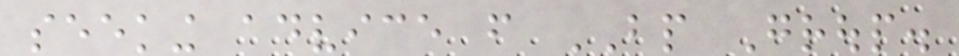seeking advice from BP Group.
